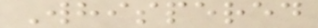Whispered
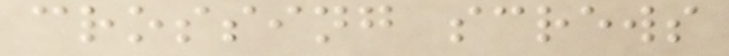crossing screws
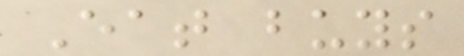Eat buys
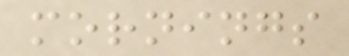mornings
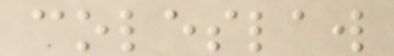coleslaw
